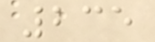235
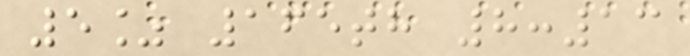5% 165th 8:13
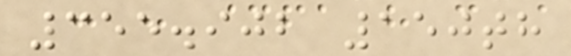355.902 150th
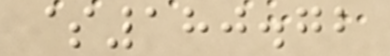$180.72
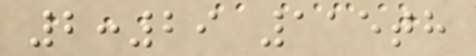2:29 115th
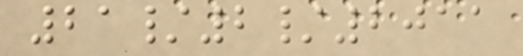21/2/2011
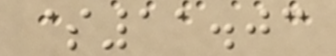$11.03
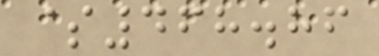$468.86
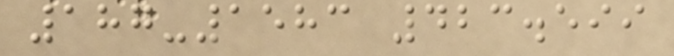187-1583 423.599
